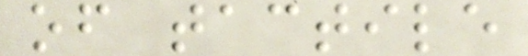of tactile
